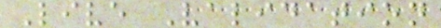Live Validation
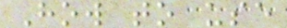How to use
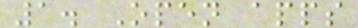1. Open apps
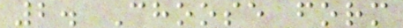2. Choose form
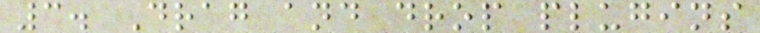3. Drag and drop plugins
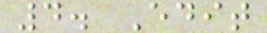4. Edit
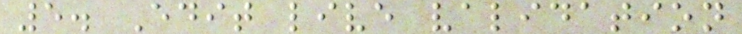5. Edit live validation
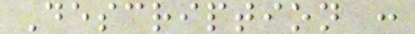Description :
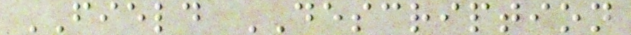FIELD DESCRIPTION
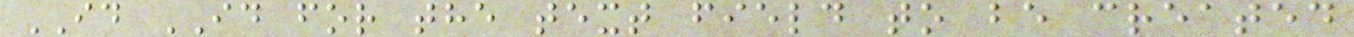ID ID for the text field to be created
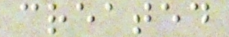created
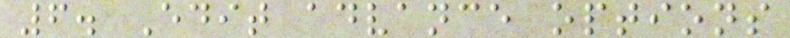6. Edit advance options
